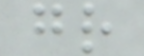gr
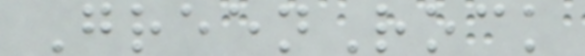GreenRock
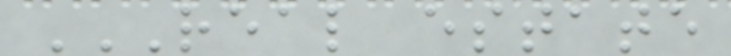REAL ESTATE
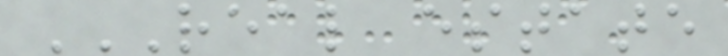REAL ESTATE
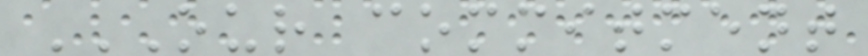OUR COMMITMENT
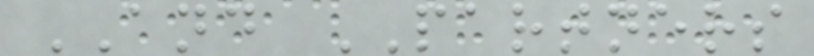AND PARTNERS
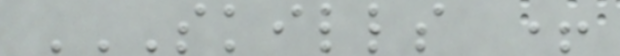SKILLS +
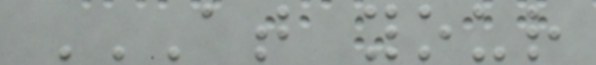AT YOUR
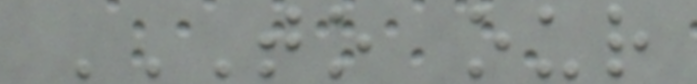TO OUR
